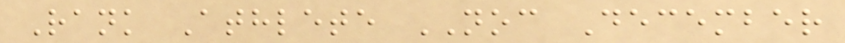Rank Athlete NOC December
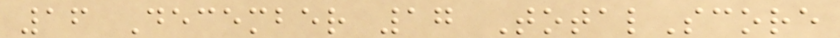16 December 17 TotalScore
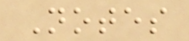Notes
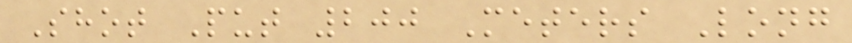Shot Put 200 Meters Long
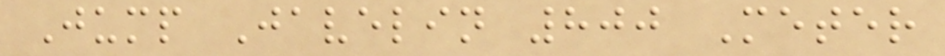Jump Javelin 800 Meter
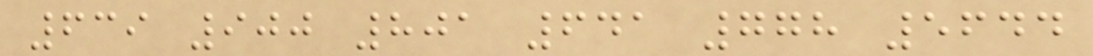639 900 801 641 778 5644
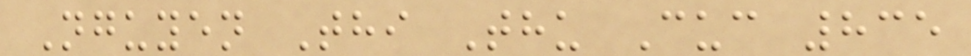Nguyen Thi Thu Cuc 835
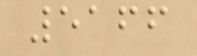5166
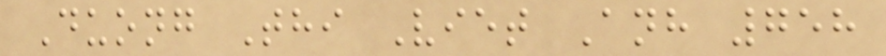Duong Thi Viet Anh 758
